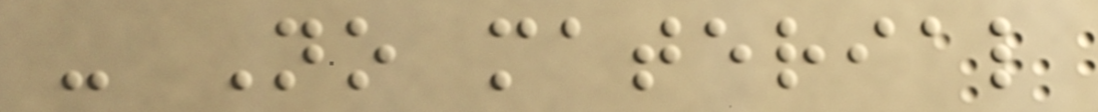- No material
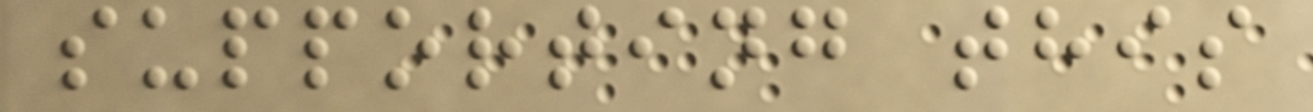supporting this
